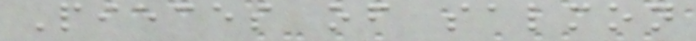Pieces of salmon
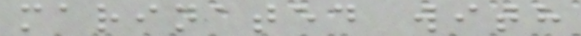marinated with
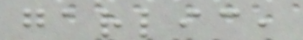garlic,
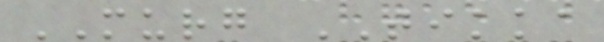MURG TIKKA
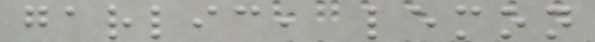garlic, lemon
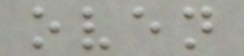oven
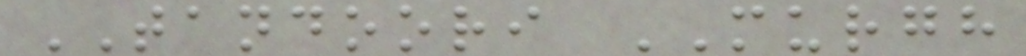TANDOORI MURGH
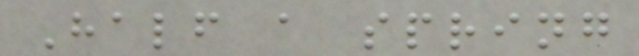Half a spring
